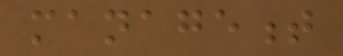management
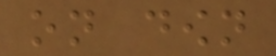on down
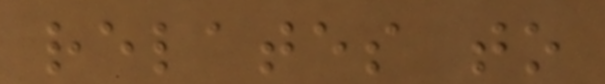relates to
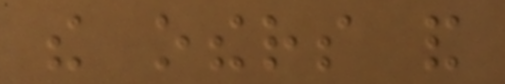the others and
